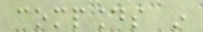compounds in
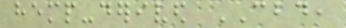hemp-derived CBD,
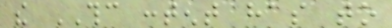the THC content has to
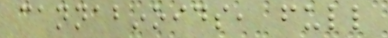cannabinoids, full
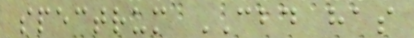spectrum CBD has
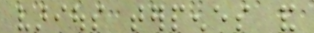various terpenes and
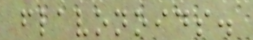flavonoids.
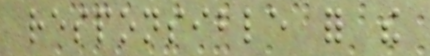responsible for the
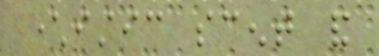characteristic scent and
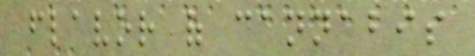flavor of cannabis
